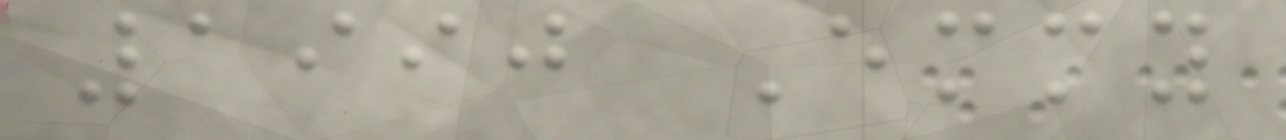1990 Emmy
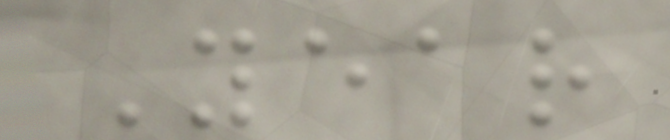Year
